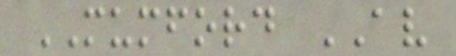MUMFORD AV
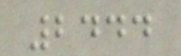2444
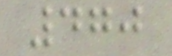470
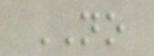NO
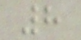8
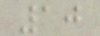10
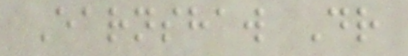Earnshaw Dr
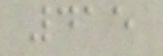415
